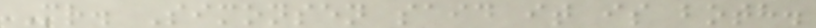Mr. Simonsen said it is both.
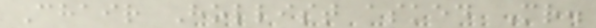Chair Hollist asked Mr.
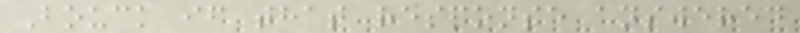Bouck if that response answered
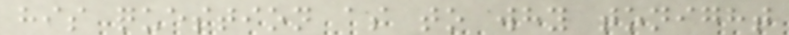his question as to why tonight
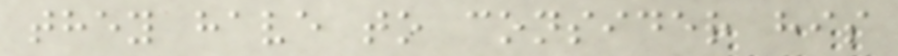they have to consider his
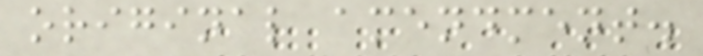original amendment.
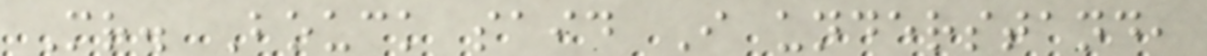Mr. Bouck said I understand,
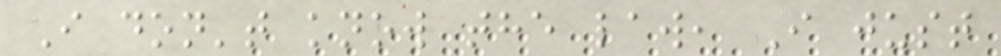I don't know the law, I just
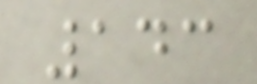143
